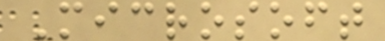Microsoft
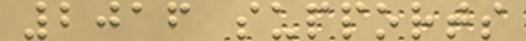2016 supports
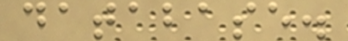database.
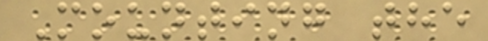Mounting the
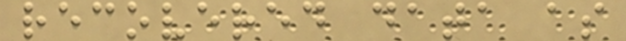recovered data as
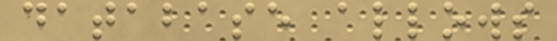database allows
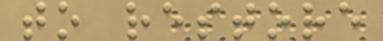to restore
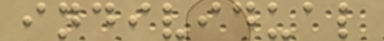individual
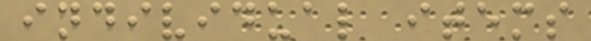individual items
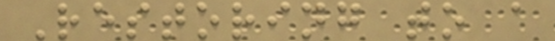Restoring to a
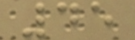45
